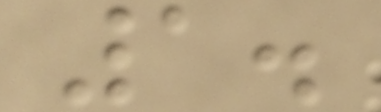1.
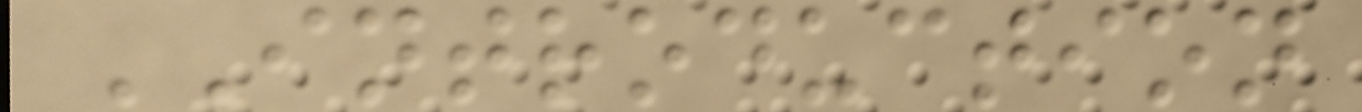INTRODUCTION
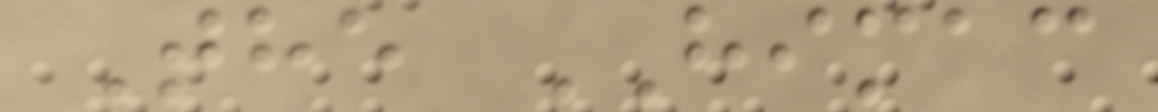The HIMAC
